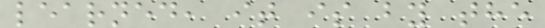learned, it is by the
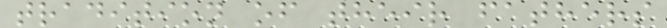tradition of their fathers
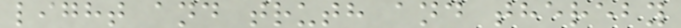light and truth and thereby
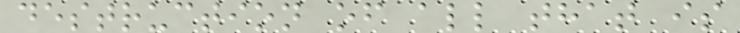destruction of all that is
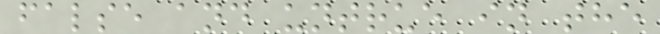false and untrue in the
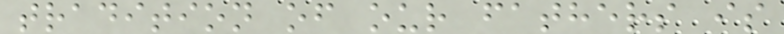tradition of our fathers is
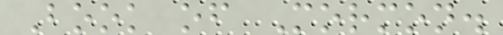Book of Mormon.
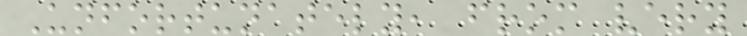Unfortunately, from very
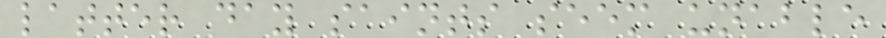latter day saints seem unable
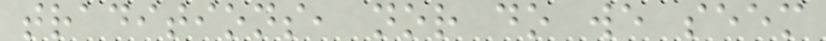traditions, nor do we seem
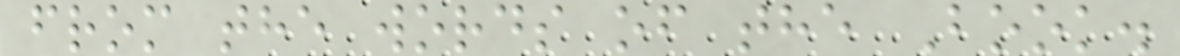from the words of the Book.
